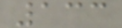133
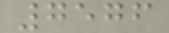7576
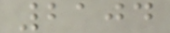2104
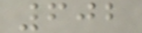602
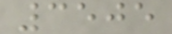3505
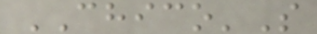CHICO'S
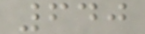640
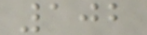102
